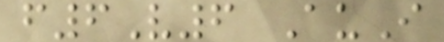f6V6 AuI
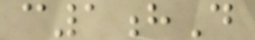c1hD
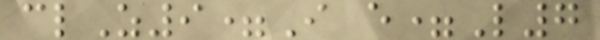clZ9=I e=L7
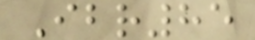Ibr85
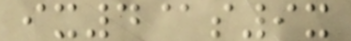ix4@s9x
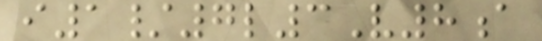i1/7l3V8a
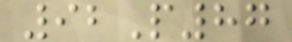92P87
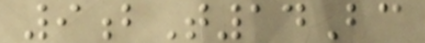9bT14Bc
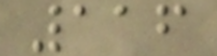116
